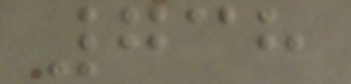738
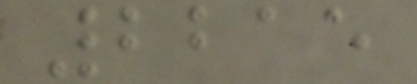2215
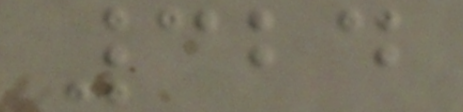324
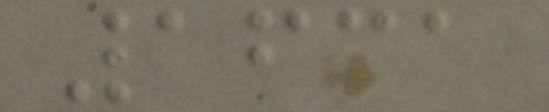1631
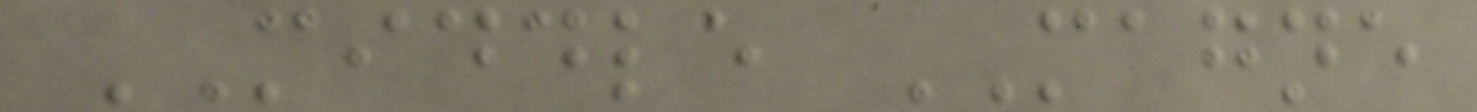MIDDLE MAGNE
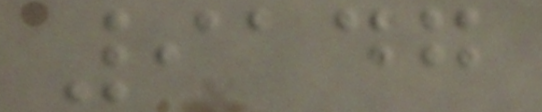9147
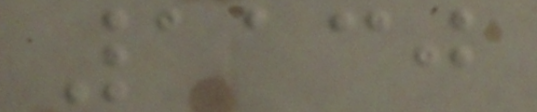1130
